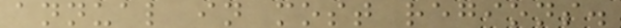annual in most regions.
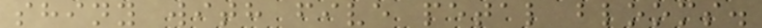shiny with five petal blooms.
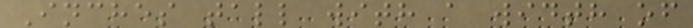Inches tall with a width of
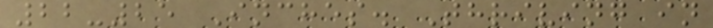22-25 Inches. Thriving in
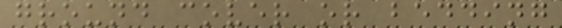ground cover or bedding
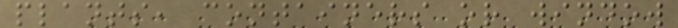plants, containers or window
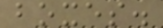boxes.
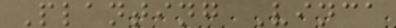Planting Vinca
